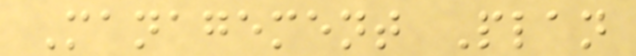Management Plan
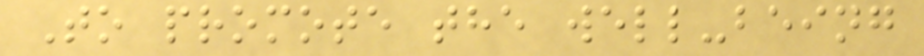To promote the well-being
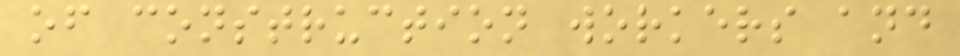of construction workers and
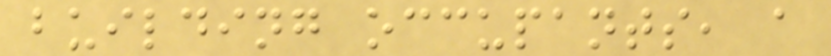building occupants, a
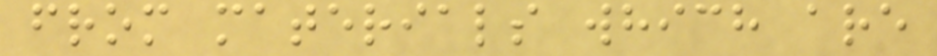from materials which are
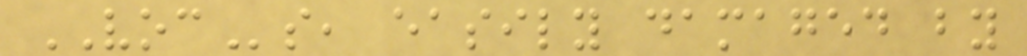VOCs, easily damaged by
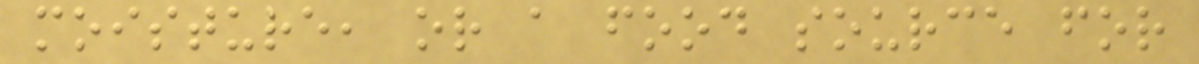moisture, or a food source for
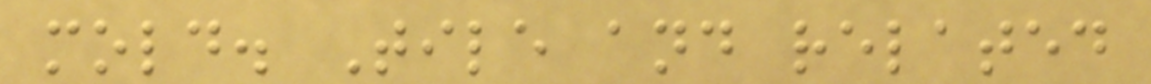mold. Tile and related
